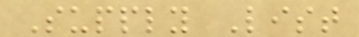Supply List
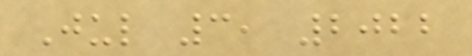Jul 3, 2022
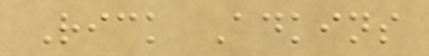Rick Adkins
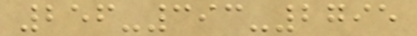256-393-2795
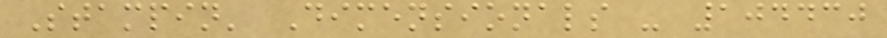Stampin' Dimensionals - 104430
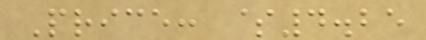Price: $4.25
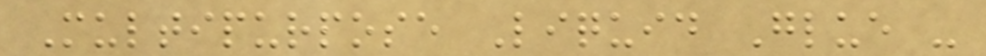Multipurpose Liquid Glue -
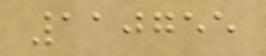110755
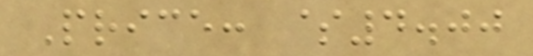Price: $4.00
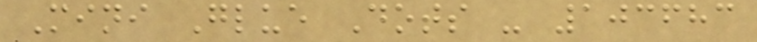Mini Glue Dots - 103683
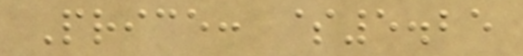Price: $5.25
